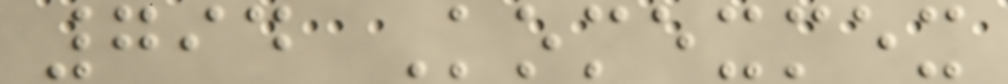794 Komexmex
